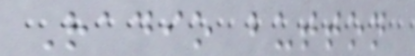Radio button
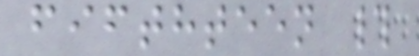fifthteen #
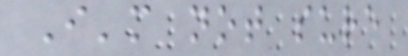I'm not sure
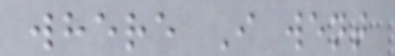where I went
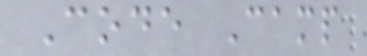Code Camp
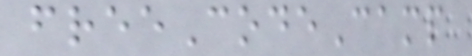freeCodeCamp
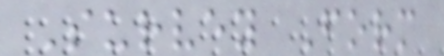Survey Form
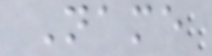Name
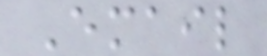Email
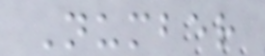Number
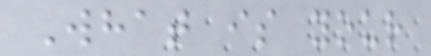What is your
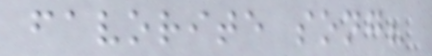favorite song?
